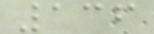136
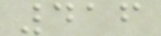416
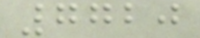7720
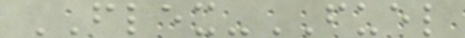FLEX-FUEL
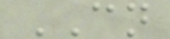CN
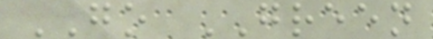GO GREEN
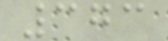373
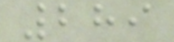289
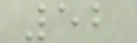52
